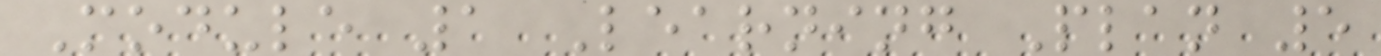Module 1 Learning Plan 5
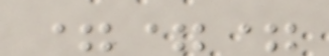===
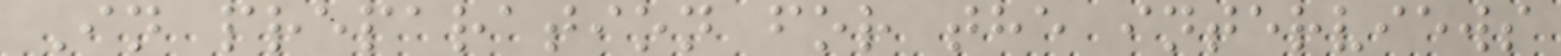In preparation for the interviews
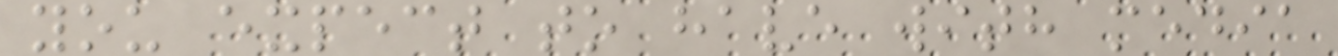you expect to have with media
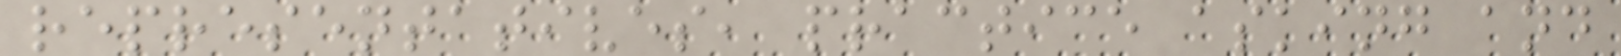representatives, practice asking and
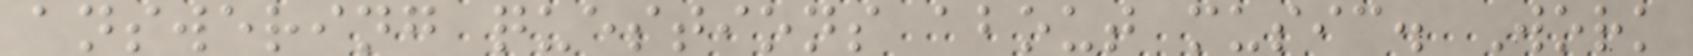answering questions about music. Work
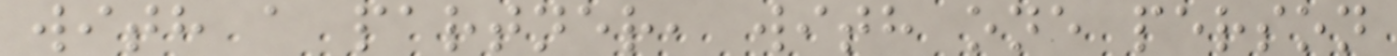with a partner, with one person
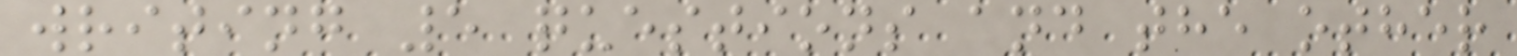writing 5 questions and the other
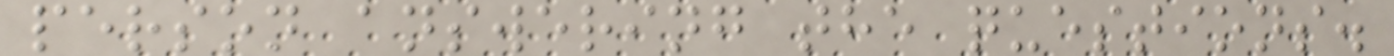person answering the questions.
